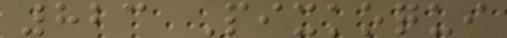823 Pixkoqui
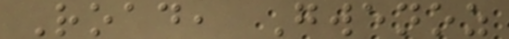Road, Gwenoz
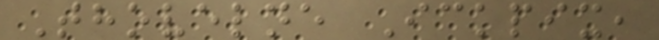Thovelne Ickpix,
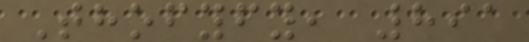Thofyfy, 891
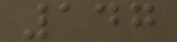147
